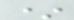*
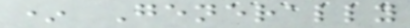* Generally
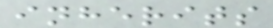inherits
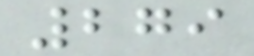279
